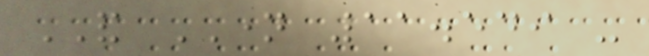AND NAME 11.549 -
